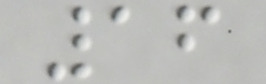16
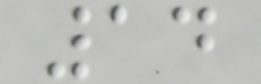14
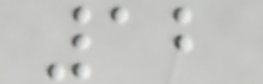12
